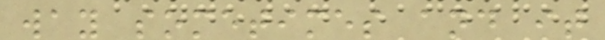way sometimes and it
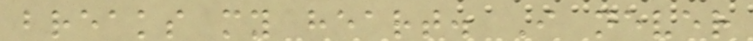breaks my heart. I never
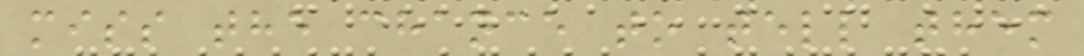miss the chance to tell them
